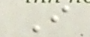I
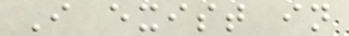I exist in
